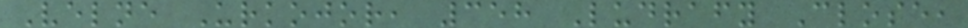Velne Urkojor, 358 Ludrafy Close,
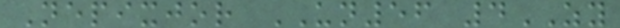Nepixjor UN56 4ZY
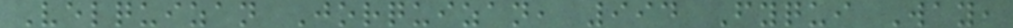Velquizan Jorquizan, 994 Fyqui Way,
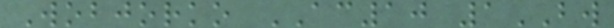Wobjorko AC10 1BW
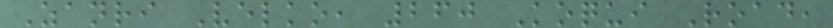Zanri Velko, 260 Koqui Road,
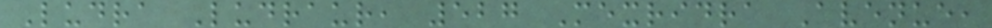Ludra Ludraur, 527 Mexridra Avenue,
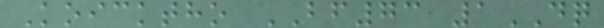Koicktho BF73 1DQ
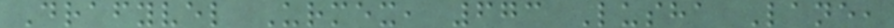Drafyvel Urmex, 673 Lusha Lane,
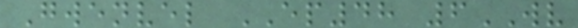Gwenvel EP48 6WV
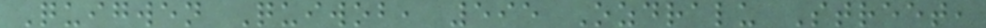Quigwen Quiwob, 595 Ozdralu Street,
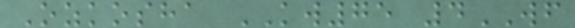Ozkosha KW75 4WF
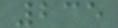235
